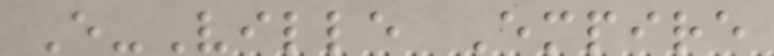E-Ville Empire
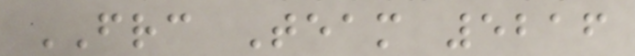FRC Team 5216
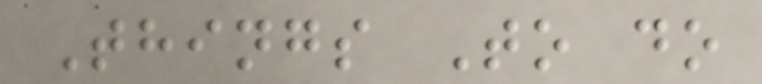Things To do
